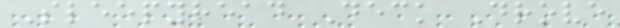Sleepyhead Deck Drove
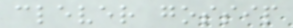clever gossip
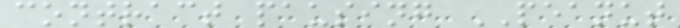contract pausing PEANUT
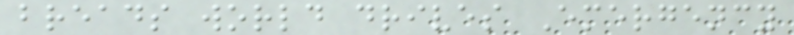breads world drives Emergency
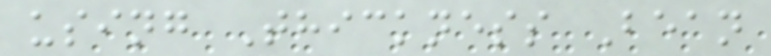using Thickness Bean
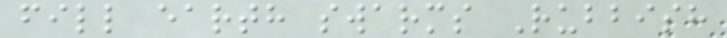fill earth swarms Rubbish
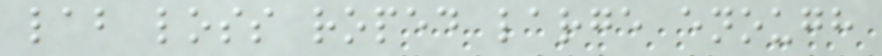lab loss roped large enough
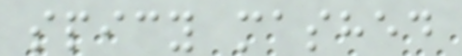spicy mashed
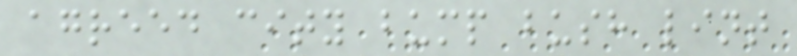agreed city bump bush lint
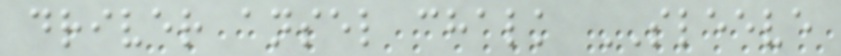driver ansel chalk SLEEVE
